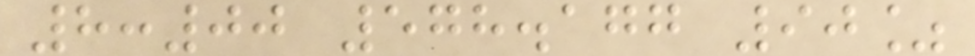8:00 578.177 90%
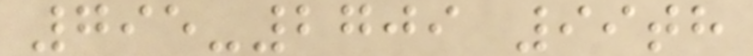795-2709 99th
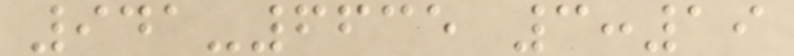941-6635 3:19
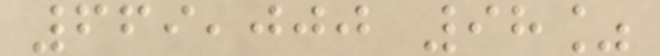669,000 98%
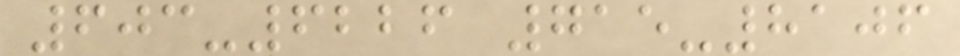603-6226 715-8106
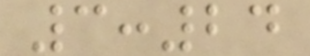3:24
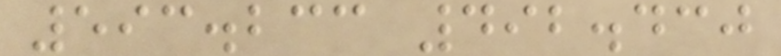593.233 492.430
